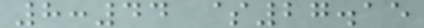8:44 $27.15
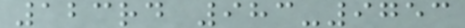123rd 983-9753
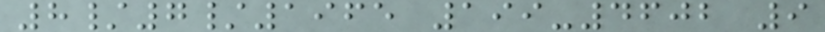8/7/1965 199-4602 9
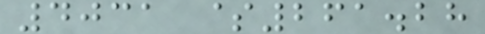4031 $261.28
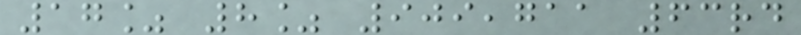17% 8% 909,711 63rd
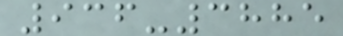936-3885
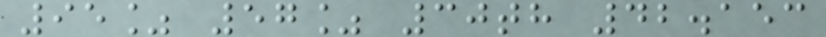95% 57% 30th 42.153
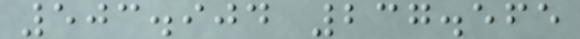503.904 237.565
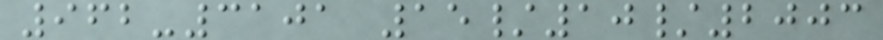962-3101 15/10/2003
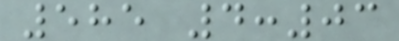585 4:03
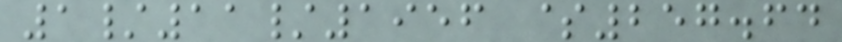1/11/1956 $257.64
